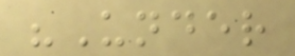"Under
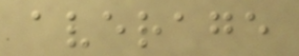average
